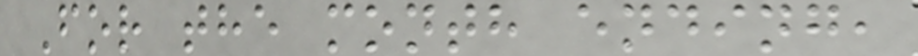For the month ending,
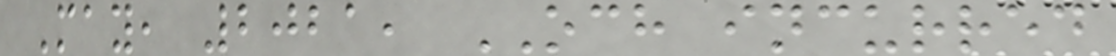May, 2021, OCH incurred
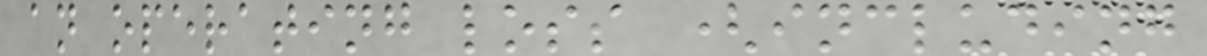an operating loss (including
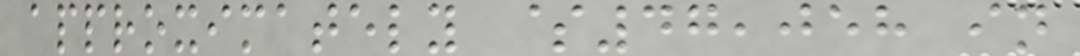approximately $47,058 in
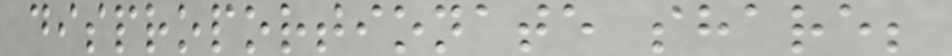disproportionate share;
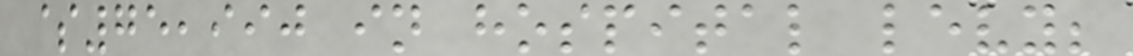$75,990 in hospital levy;
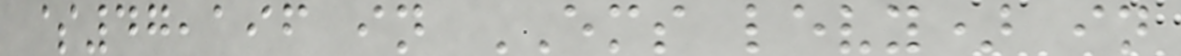$47,196 in EMS levy) in
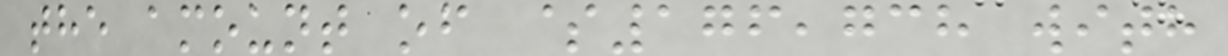the amount of $176,738 with
